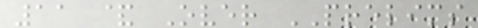11 & Over PRELIMS
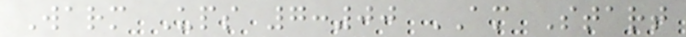Warm Ups 7:00 AM Start
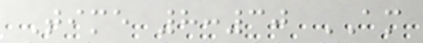Time 8:30 AM
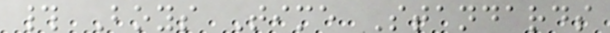# Boys Time Standards
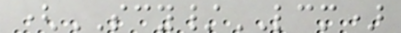(SCY/LCM)
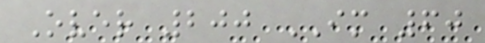Over 200 IM 60
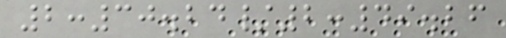2:30.24/2:49.26
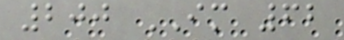200 IM 62
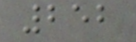252
